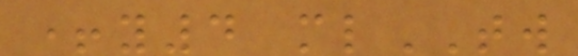+y4 mlTW
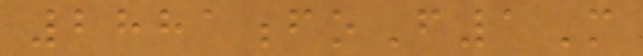2881foF1M
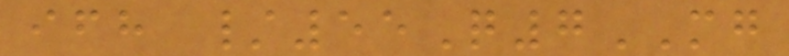ifh /55Q7MG
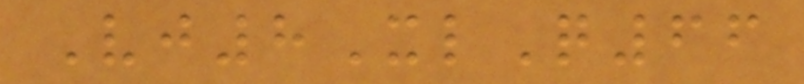Vj8XlQ66
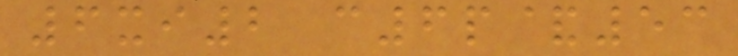6xi2 c6p&53
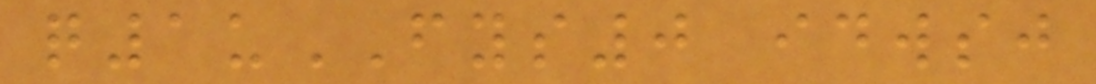q1uFYS0 idwsj
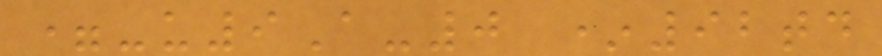=-u9A-0 *92td
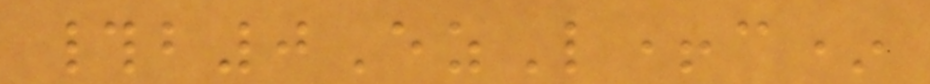#b0EzL+c*
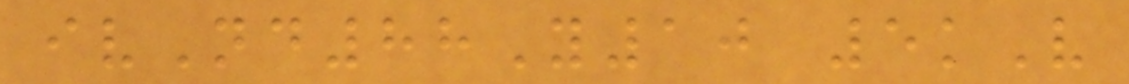ivNd88Y10 5kV
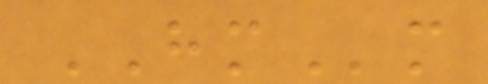HMm
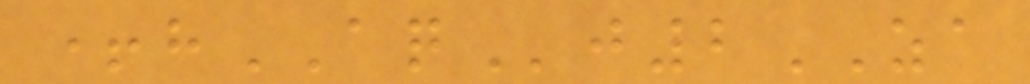+hAQj2ZA
